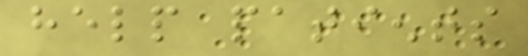help patients
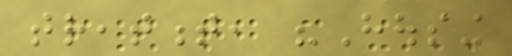treatment, "Housing
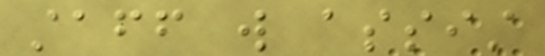staff will assist
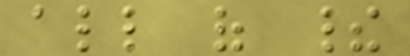all of their
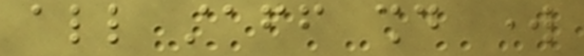all staff should work
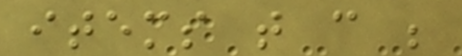items that can be
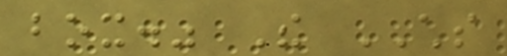box." The CHS
